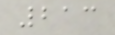213
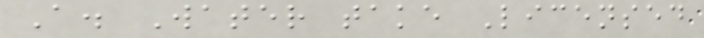A. Water take Licensed
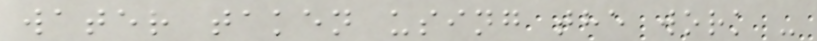water taken using the work -
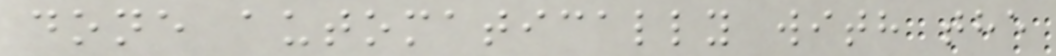done automatically with the
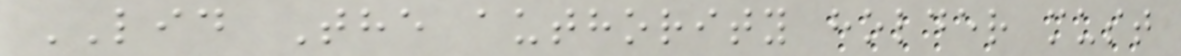LID The authority holder must
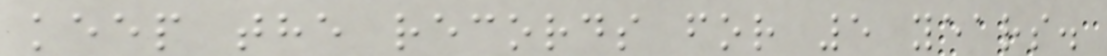keep the records for 5 years.
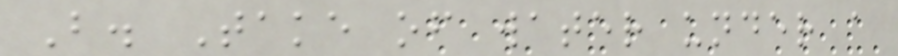B. Take of water under a
